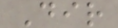Dir
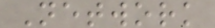Network
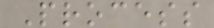Process
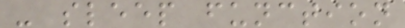- sleep function
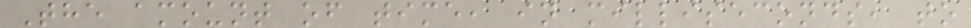The amount of time, in milliseconds, to
